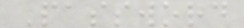Password
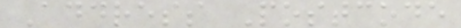Address Postcode
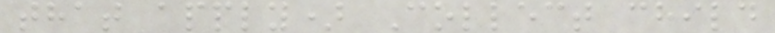that apply) Collect child
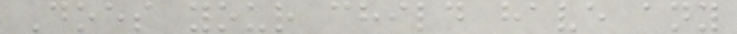Does your child have any
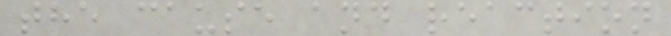the cause and reaction
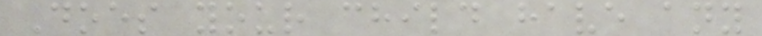Does your child have any
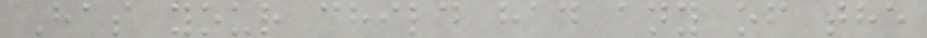Has your child had any of the
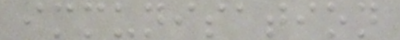immunisation
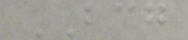BCG
